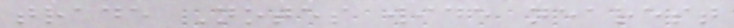trade Notes wide nearest
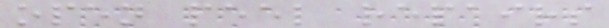open peel repairs
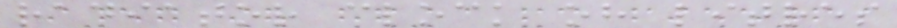radiator clock oh litres
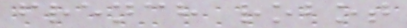french robot
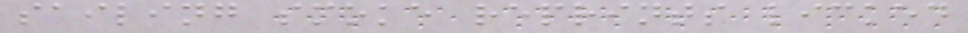sailing smoke reprints licked
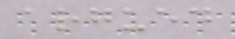argued
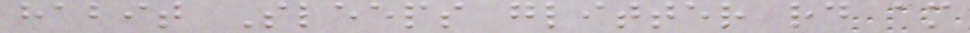habit Sleeps glitter rd am
